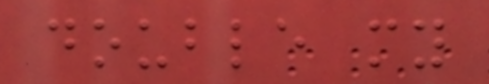double my
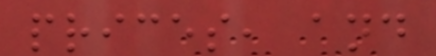prices, and
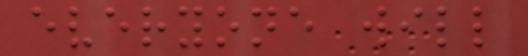everyone will
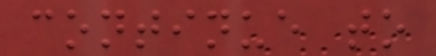continue to
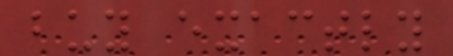buy exactly
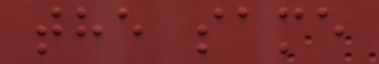the same
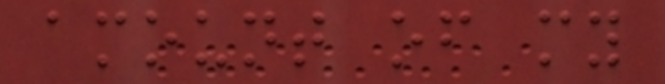amount of my
